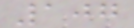107
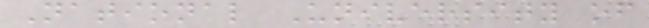National University of
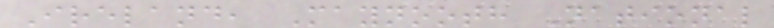Ireland, Maynooth National
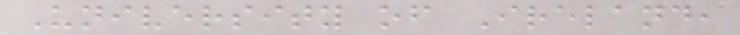University of Ireland,
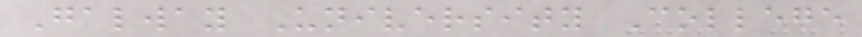Galway University College
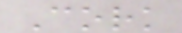Cork
